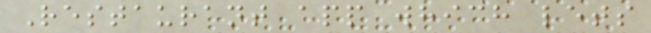Restaurant app which lets
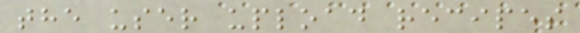the user upload recipes
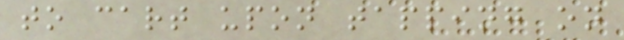to cart upon tapping on
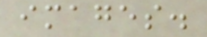images.
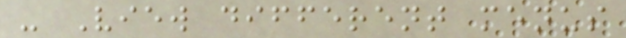- View different menus
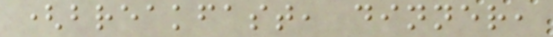(breakfast, dinner,
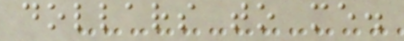dollars to me.
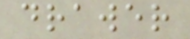drawer
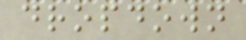dropdown
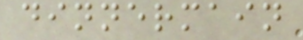dinnermain
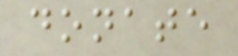donate
